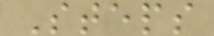Steps
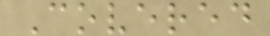Covered
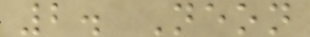2. Neon
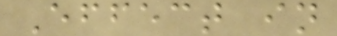Effect in
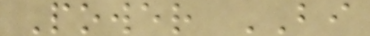Power BI
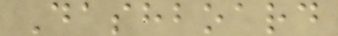Dashboard
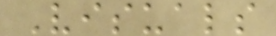Visuals
